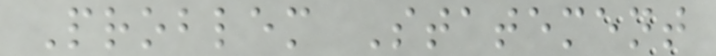Problem Statement
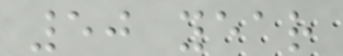50 year
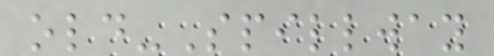old-Spillway
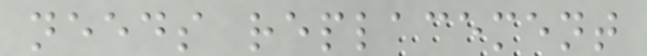needs replacement
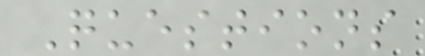Questions
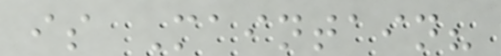is Maintain?
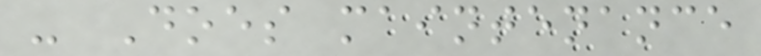- Does maintenance
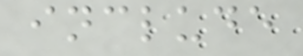include
